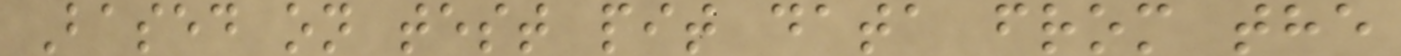Based on test pit data from the
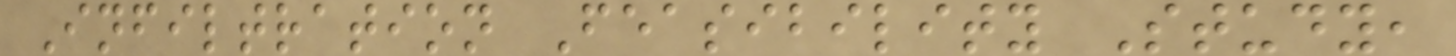Infiltration Feasibility Study,
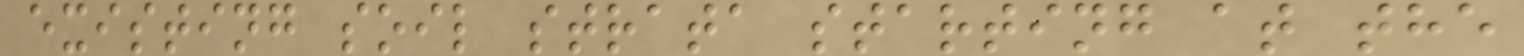existing soil strata starting at the
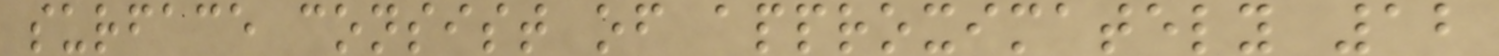surface consist of approximately 12
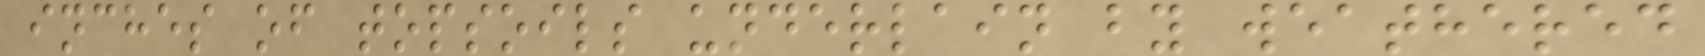inches of topsoils underlain by weathered
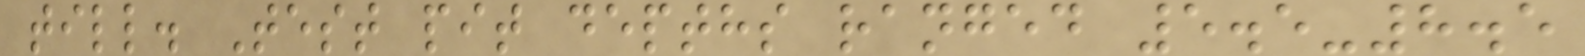till. Test pit depths ranged 5.5-8.5
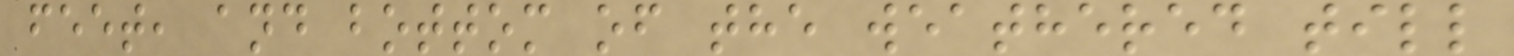feet, and bottom of the weathered till
